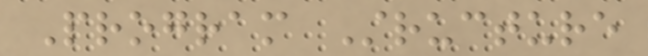Program Structure
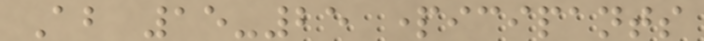About 15-25 participants
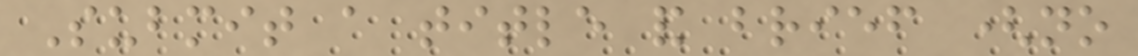Submit a title and brief (no
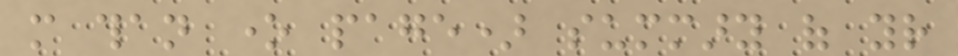more than one page) summary of your
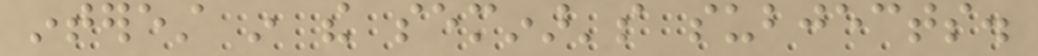interest in the seminar's subjects.
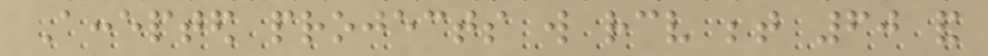Accepted projects will receive between 60 and
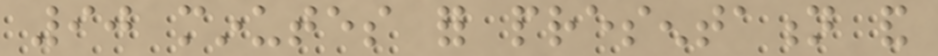90 minutes for presentation and
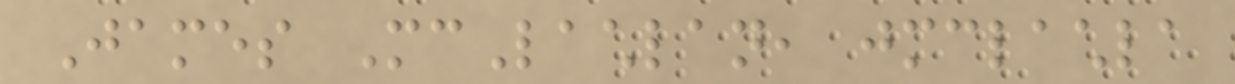James McLachlan, jmclachla
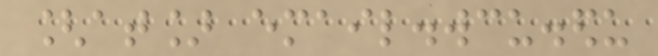[at] email.wcu.edu
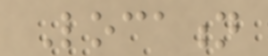Location
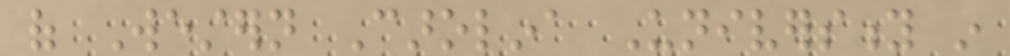of Western Carolina University in
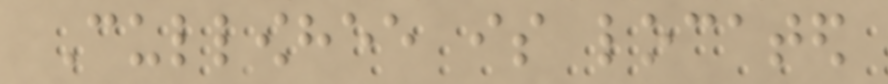Cullowhee is located
